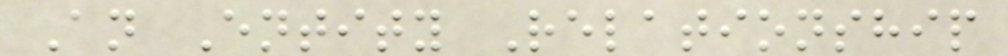An Entity Relationship
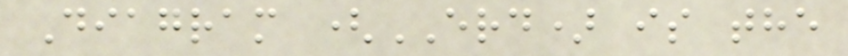Diagram (ERD) is the
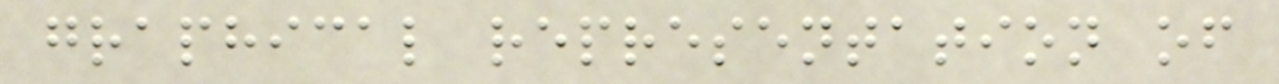graphical representation of
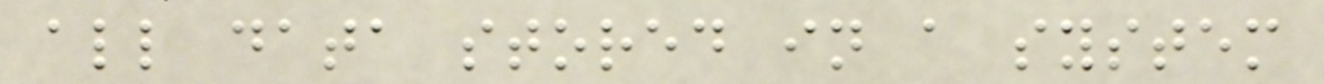all data stored in a system
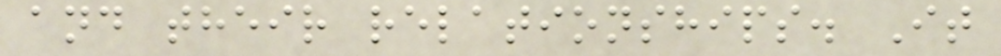and their relationships. It
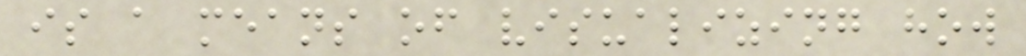is a means of visualizing how
